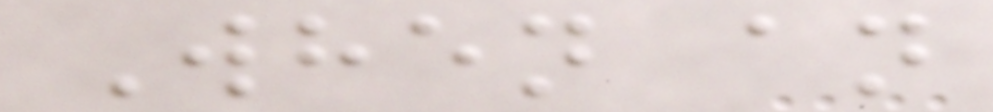When an
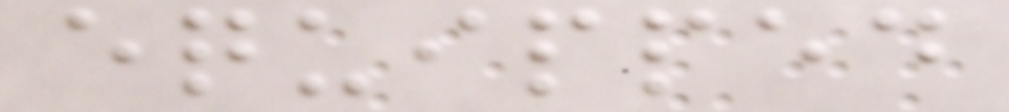equipped
